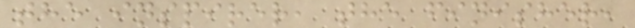the inspirer, the finisher,
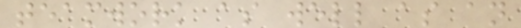teamwork as well as an
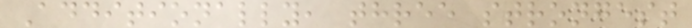Additionally, three strongest
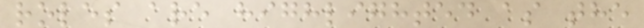roles are highlighted as the
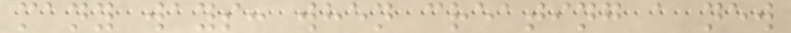many ways: when creating a new
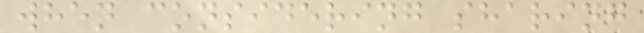when considering sharing
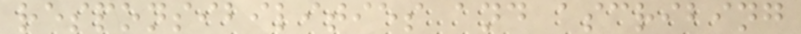responsibilities and ascribing
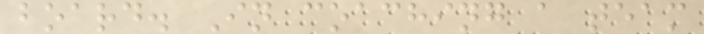board. In coaching a team
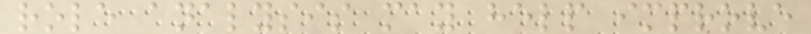role analysis may help improve
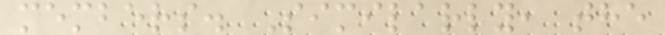members. Similarly, the
